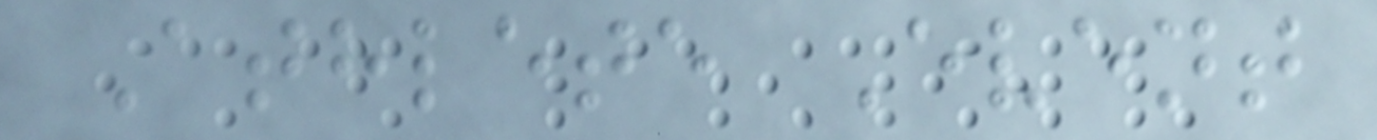Athlete Event
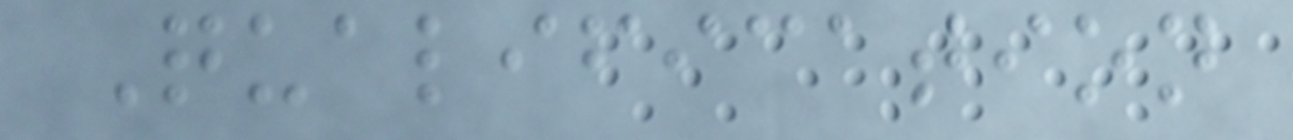Qualification
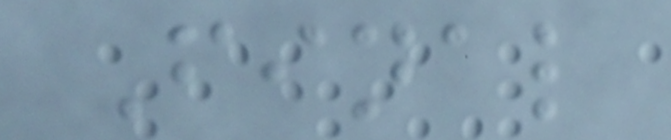Final
